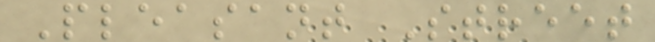Pleasant Street
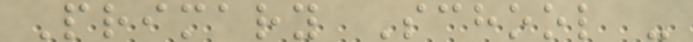Primary School -
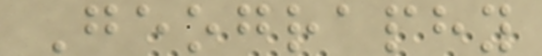Geography
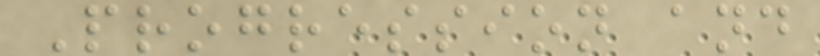Progression and
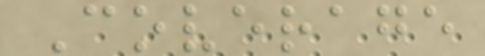Coverage
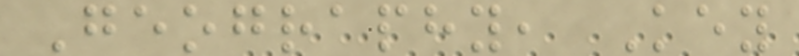Geography, Key
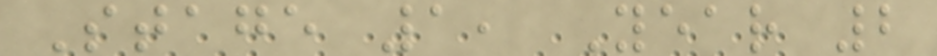Stage 1, Year 2
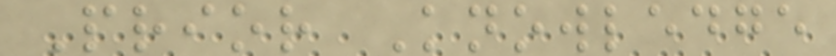Prior Knowledge
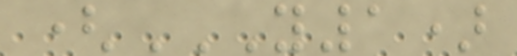(Y1)
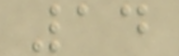14
